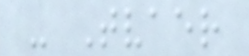- Tvaer
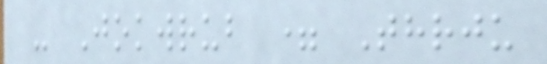- Jokwrub = Thrju
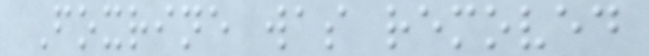Foxrine was removed
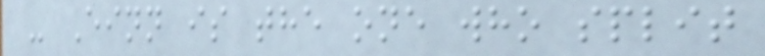- Einn is the one who split
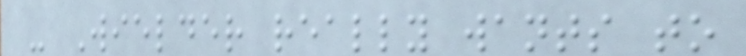- Wielder really wants to
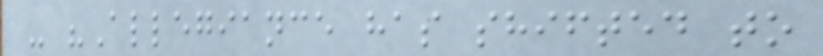- "Allegiance has shifted to
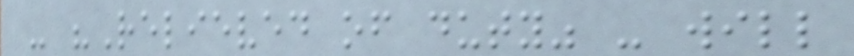- "Relieved of duty" - will
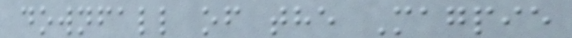downfall of the Magpie
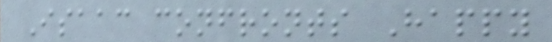Isaac confronts Happy
